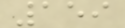159
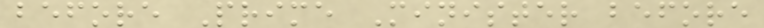before Prime Minister before
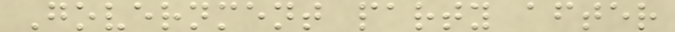Government party after
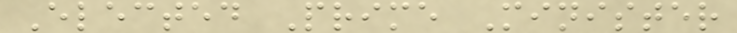Elected Prime Minister
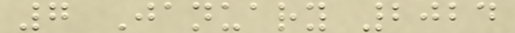7 January 2024
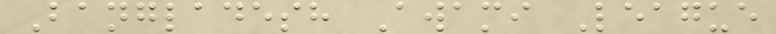Bangladesh Awami League
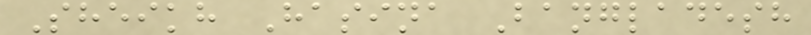Sheikh Hasina Bangladesh
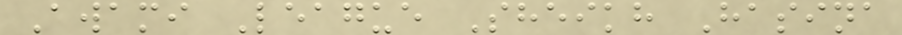Awami League Sheikh Hasina
